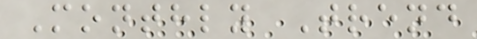Monthly Trend
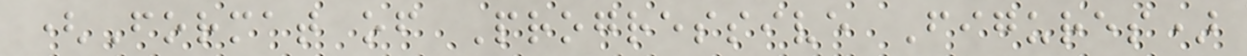(Format of Progressive Figures)
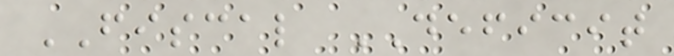FISCAL DEFICIT
